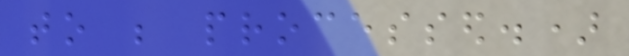to be processed.)
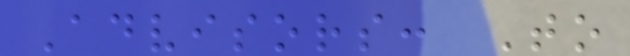Advisors: To
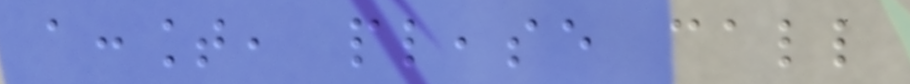account, please call
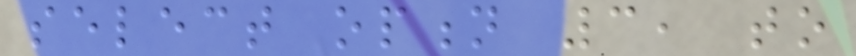select option 3, to
